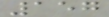157
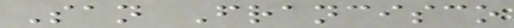San Francisco
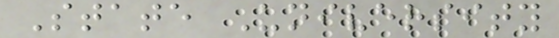State University
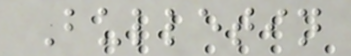Bulletin
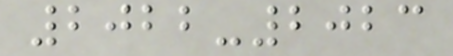2022-2023
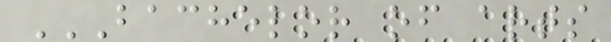BACHELOR OF ARTS
